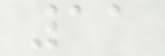11
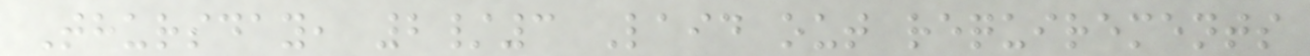Thursday, 2/3 Laid out requirements
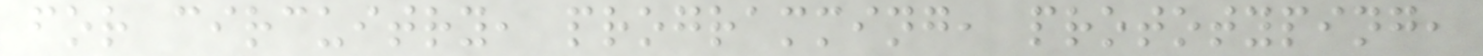for circuitry, programming, prototyping,
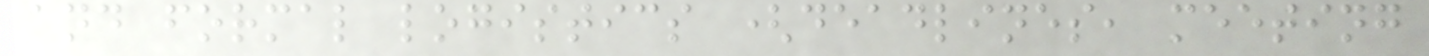and formal logistics (deadlines, meeting
